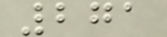271
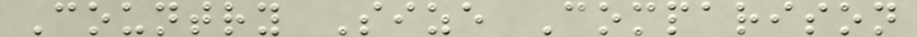Country Size Comparison
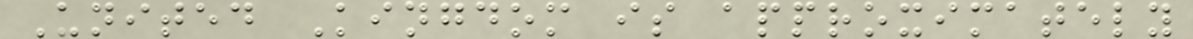United Kingdom is approximately
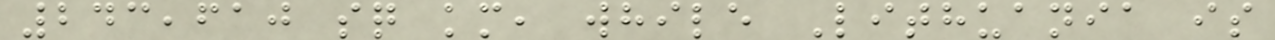243,610 sq km, while Lithuania is
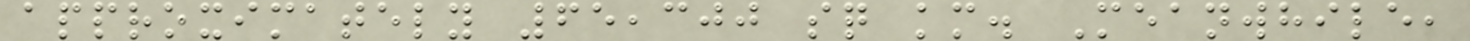approximately 65,300 sq km. Meanwhile,
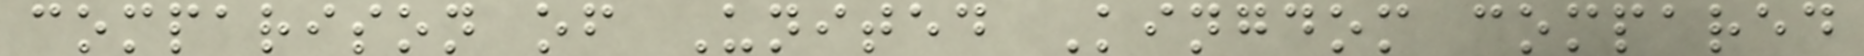comparison of United Kingdom compared
